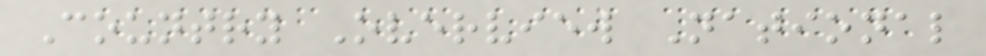Country Overview National
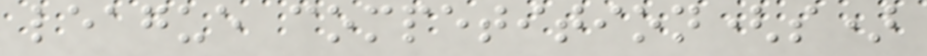league competition(s)
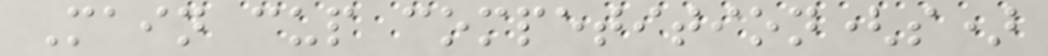Main cup competition(s)
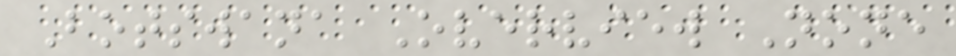Botswana Overview None
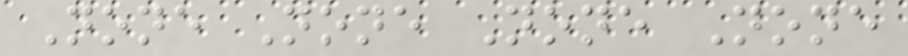None None None None
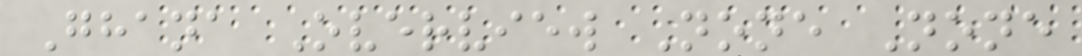Ghana Overview None None
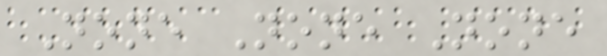None None None
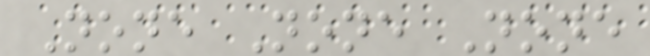None None None
